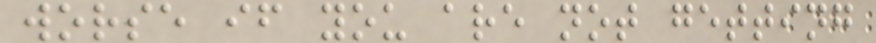worse if you are not getting
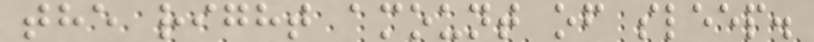the right amount of sleep.
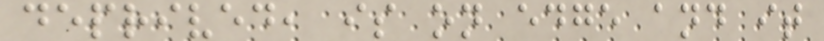deprived, is on edge and it
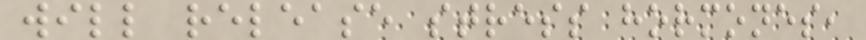will release stress hormones,
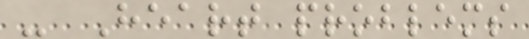- Heart problems
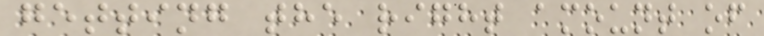getting the right amount of
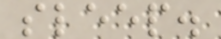sleep.
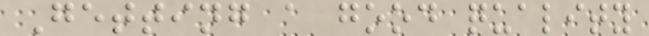Getting a good quality
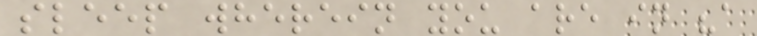sleep wherein you are in "a
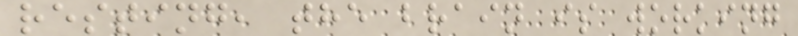resting, the brain is working
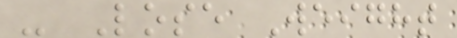- Lose Weight
